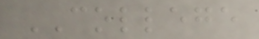COLLEGE
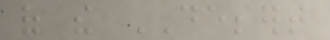of the DESERT
